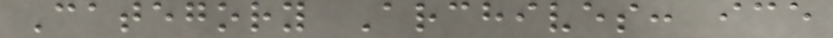Category Archives: ice
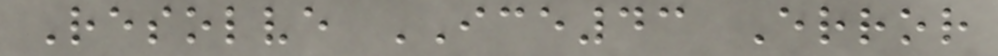Resolve ICE43 Error
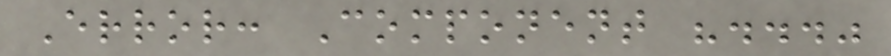Error: Component "..."
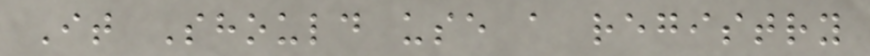It Should use a registry
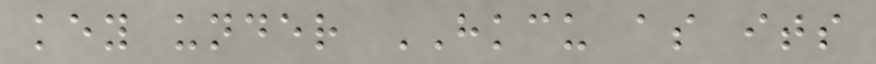key under HKCU as its
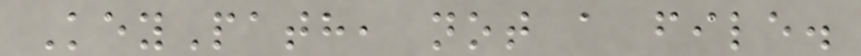KeyPath, not a file.
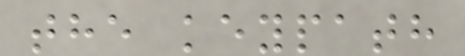the keypath
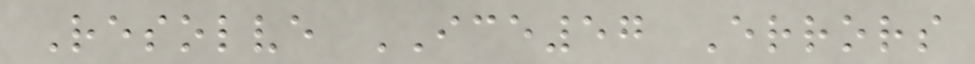Resolve ICE57 Errors
